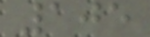105
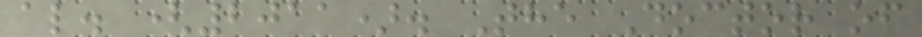al. (2011). The Doctor of
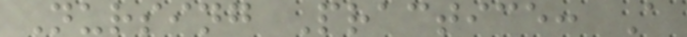Nursing Practice: A
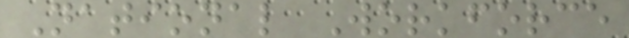National Workforce
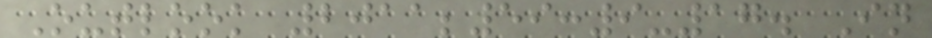Outlook 2011;59:9-17. In
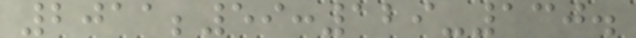2011;59:129-130.
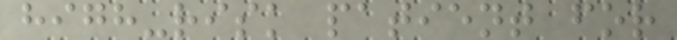high-risk patient for
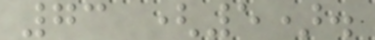73 (5).
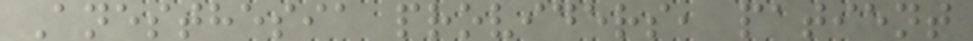Anesthesia providers, patient
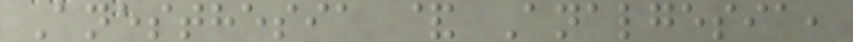Anesthesia & Analgesia,
